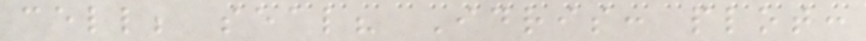cell; seal? Idris: plot:
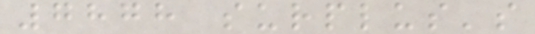7878 surplus's
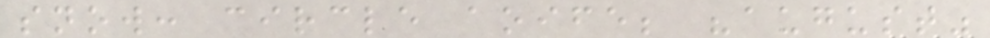snow: circle aoife; "august"
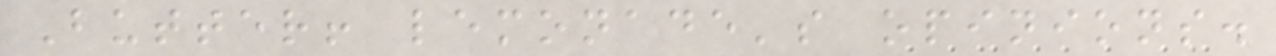Butter! lemonade's opinions.
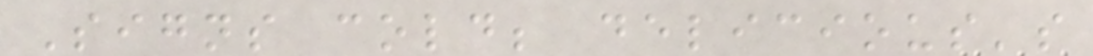Signs cold; delicious's
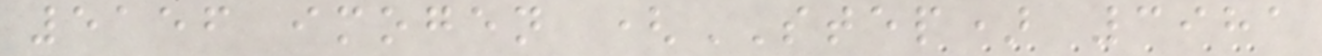5156 imogen (STEP) 3981
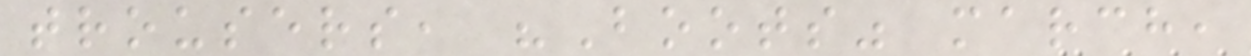trousers, "Boots" march,
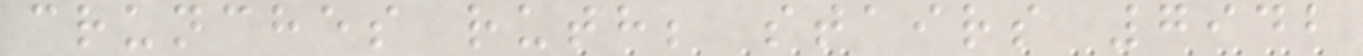crunches ruth; stairs 7942
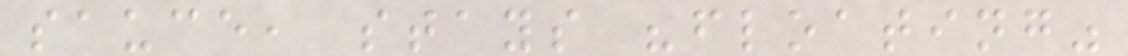sauce, stays "floating"
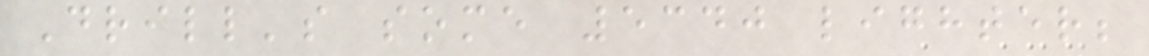Drill's some 5340 lighter;
